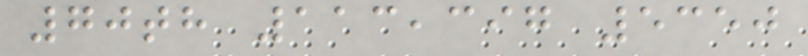70th 113,397 5350
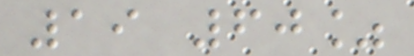19 60%
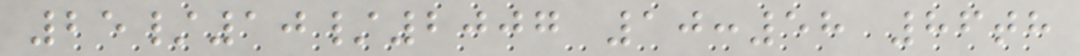25/10/2007 10:58 86th
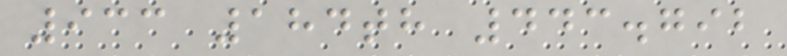933 184th 443.792
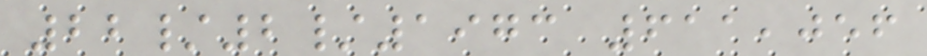22/2/1973 611,056
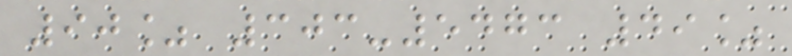90% 303-5473 49%
